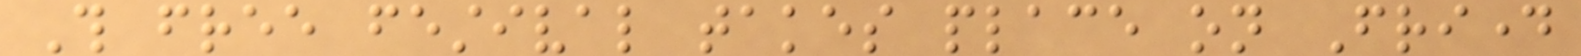This free festival takes place on Friday
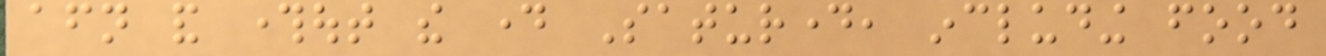afternoon and throughout the day Saturday, including food
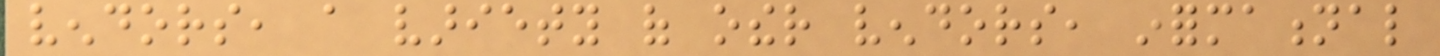vendors, a variety of other vendors, informational
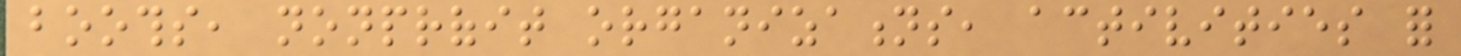booths, nonprofit organizations, activities for
